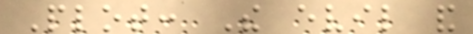Plot: The evil and
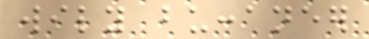wily buccaneer
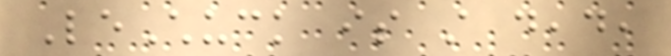LeChuck is still dead,
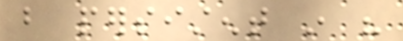but persistent in his
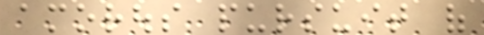amorous pursuit of
